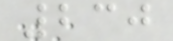230
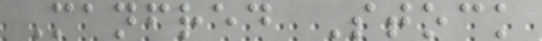Manfred Stock
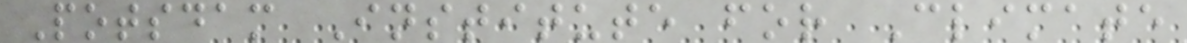Potsdam Institute for Climate
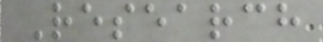Research
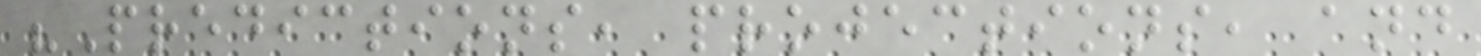"Predictions, projections, and
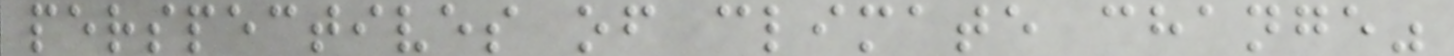perspectives of climate change"
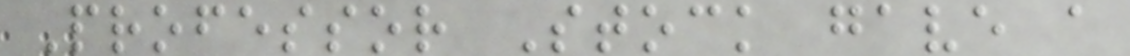Professor Stock gave a
